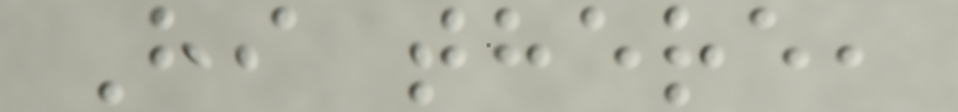Hi there,
